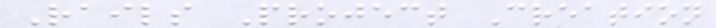Rails Project Creation
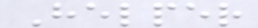Helper
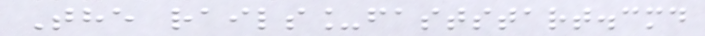The rails_faststart.cmd
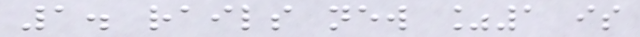1. rails new %1 is
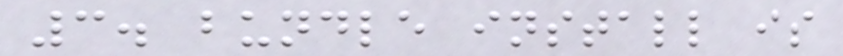3. bundle install is
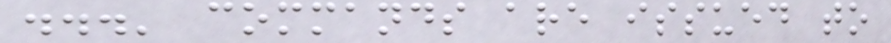...' commands are issued to
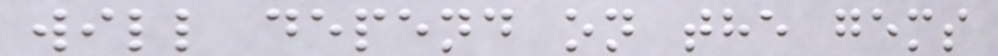will depend on the gems
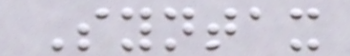Syntax
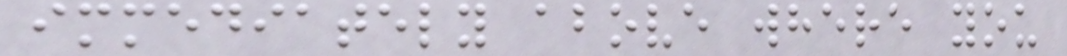immediately above where you
